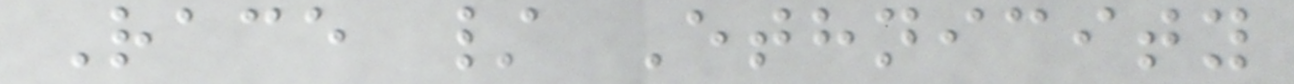Race / Ethnicity
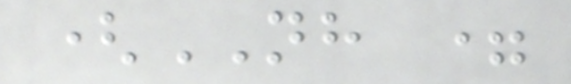(NH =
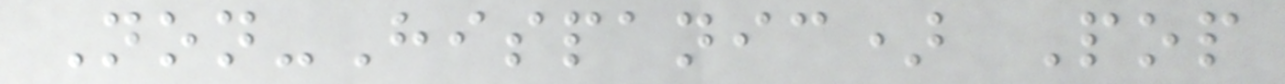Non-Hispanic) Pop
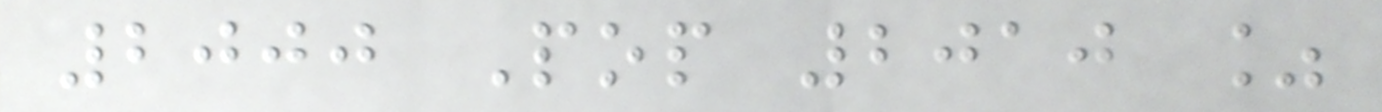2000 Pop 2010 %
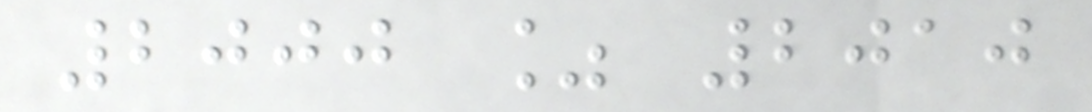2000 % 2010
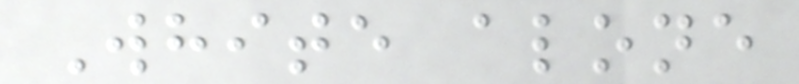White alone
